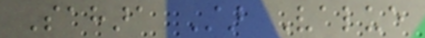Sahara Star Value
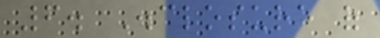6. Disclosure of
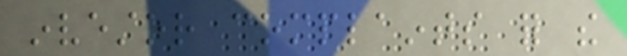investor complaints for the
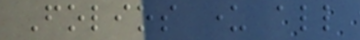Folios under all
